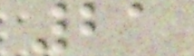21
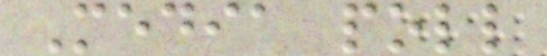Media poll
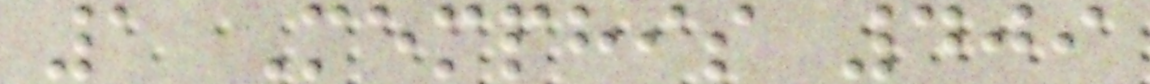1 Memphis 409
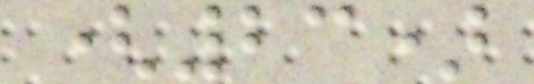(23)
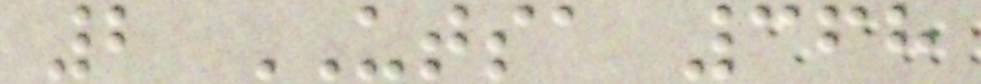2 UTSA 368
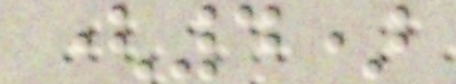(4)
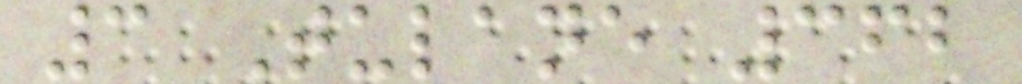3 Tulane 362
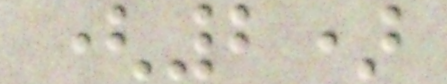(2)
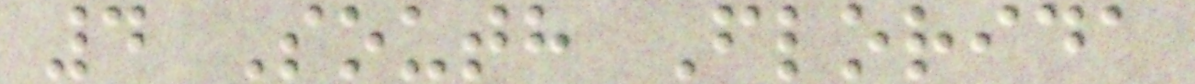4 South Florida
